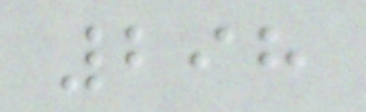298
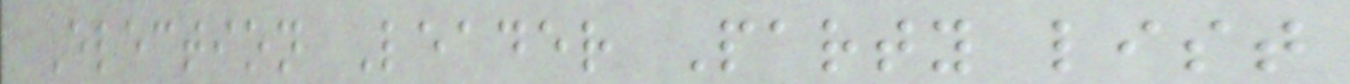Election Leader Party list
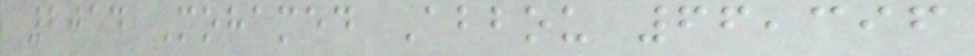2014 Mohamed Abbou 66,396
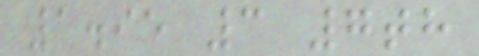1.95 3 7th
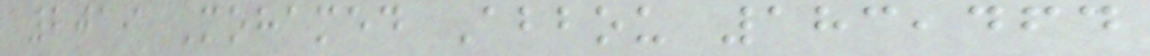2019 Mohamed Abbou 183,464
